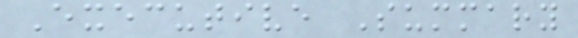Executive Summary
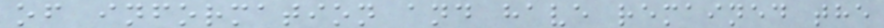of information and have remained the
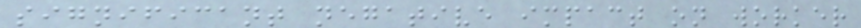significant negative impact on worker
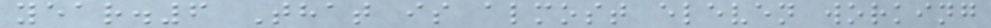year.6 That is almost eleven working
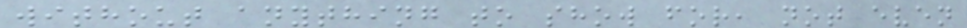without anything to show for, not even
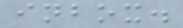inbox.
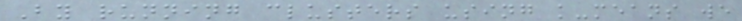By running clusters using k-means we
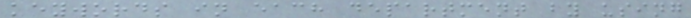keywords in each department by using
